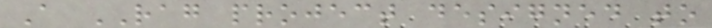A RAG project designed to
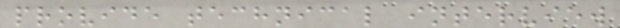provide technical interview
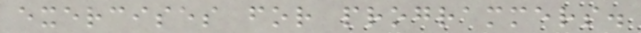exercises for programmers.
